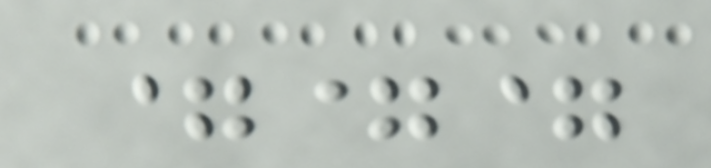===
